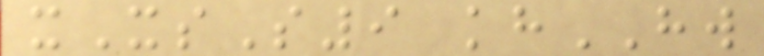xXsS9 khHW
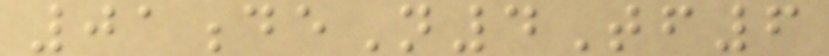01deN4Tf6
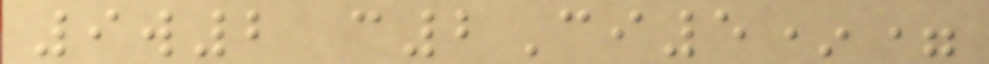9w2 c2Ci5*=
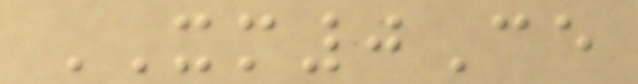XM0Ce
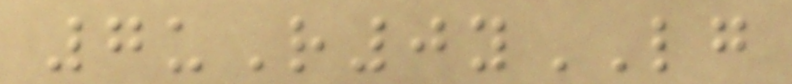7uR0yLG
